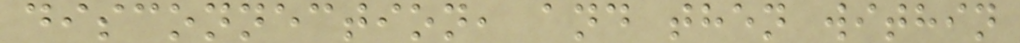disconnection, and then within
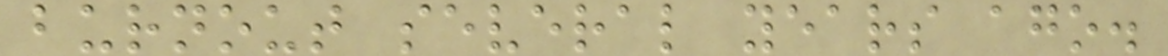burnout several years ago.
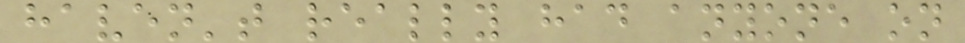haven't really had anyone on
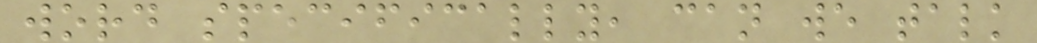word specifically, can we talk
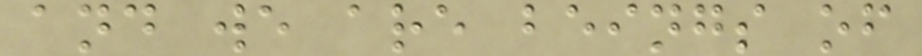and we are beings of
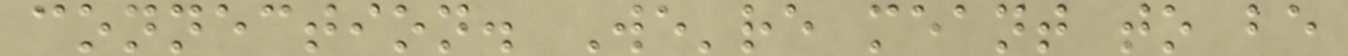connection. We're meant to be
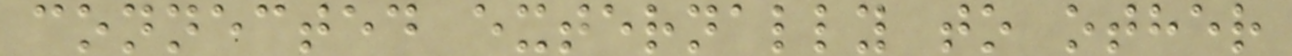connected externally to other
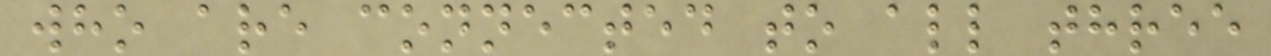who are connected to all three
